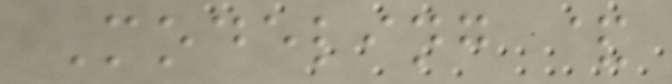Modeling &
